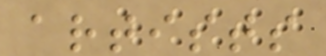artists
